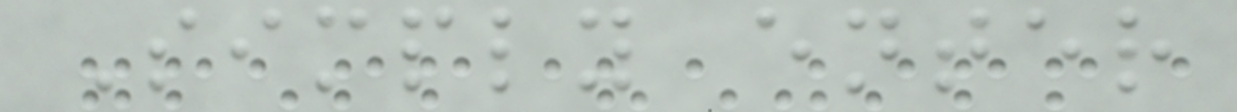Simply enter
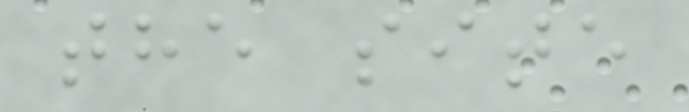the site
